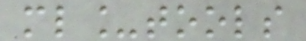ml_tools
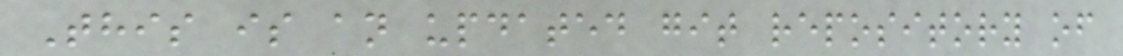This is an updated git repository of
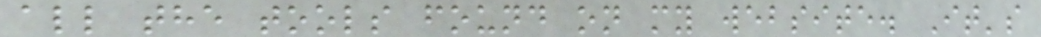all the tools found on my website. It's
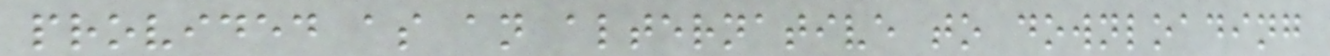provided as an alternative to downloading
